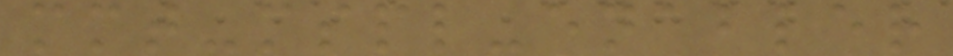mmt-mspl-enabler
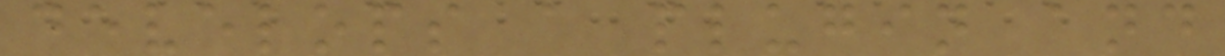develops a plugin and
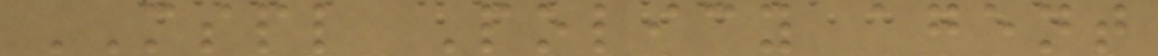MSPL Policy agent
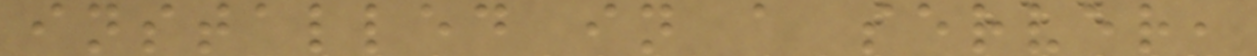installed in a server,
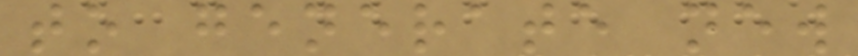to generate new
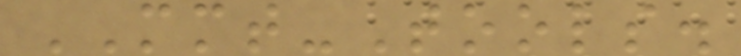MMT-Tools.
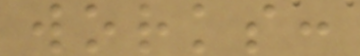works:
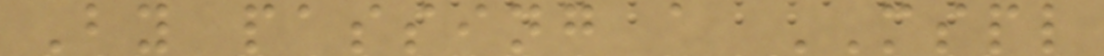By passing a MSPL
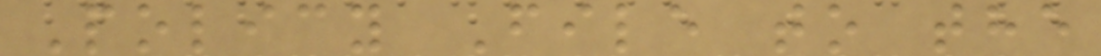Policy File to the
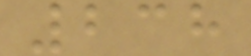238
